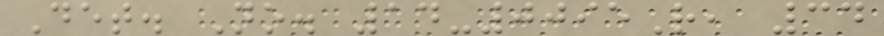Det. No. 14-0095R, 34
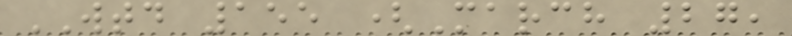WTD 155 (March 27,
